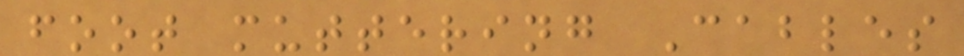foot muttering Cables
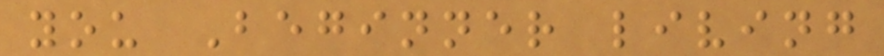you Beginner living
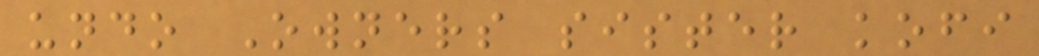undo Owners sister kofi
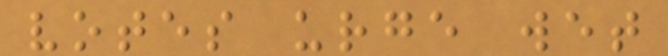votes urge wet
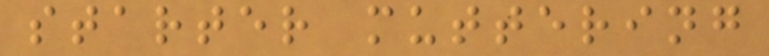starter muttering
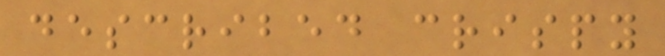described crispy
